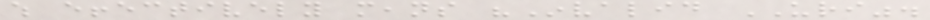which effectively means "Invalid URI".
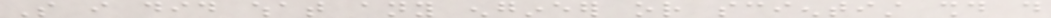So i did what any engineer or scientist should do
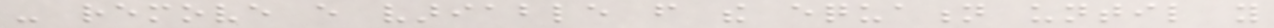- remove every variable from the equation until you
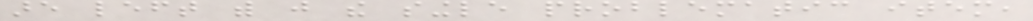are left with just the single problematic item,
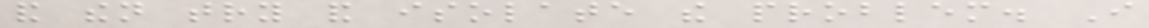and then try and isolate the problem. I
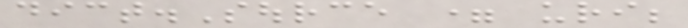dict.Source = uri;
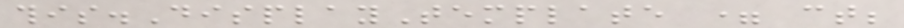this.DisplayTemplate = ct;
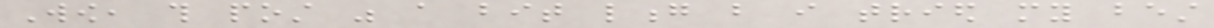Wow, this post was a bit long but i tried my best
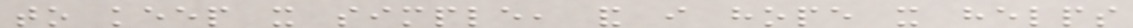to keep it simple, and i hope it helps
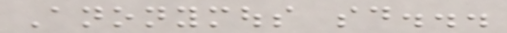Anonymous said...
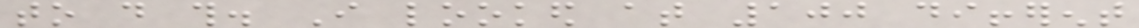to do this. I looked at 100 different
